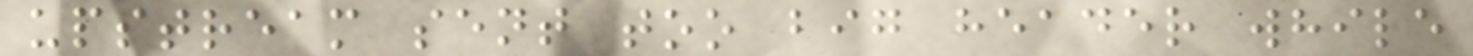upstream sent too big header while
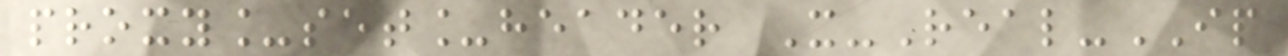proxy_set_header X-Real-IP
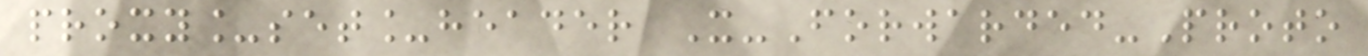proxy_set_header X-Forwarded-Proto
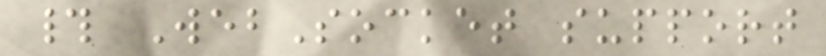# WebSocket support
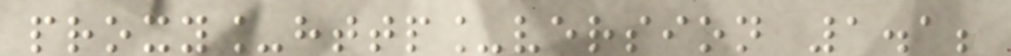proxy_http_version 1.1;
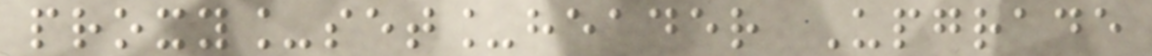proxy_set_header Upgrade
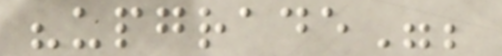"upgrade";
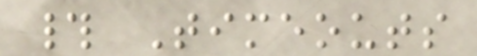# Timeouts
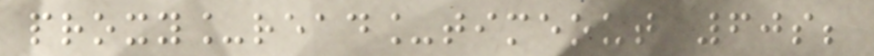proxy_read_timeout 60s;
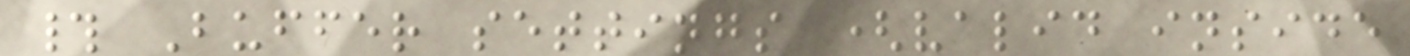# Buffer settings (valid inside
